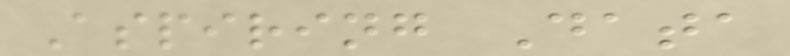Aspiring Data
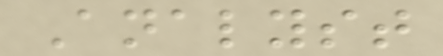Analyst
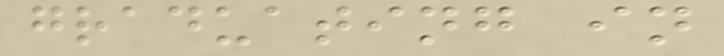graduating in
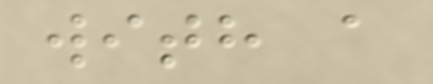with a
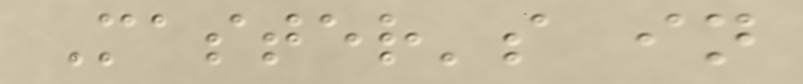Master's in
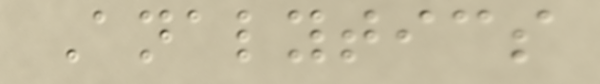Analytics
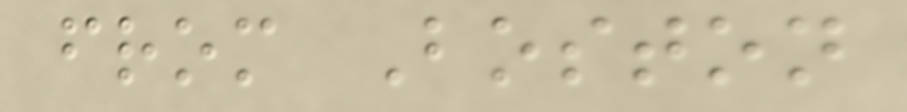from Boston
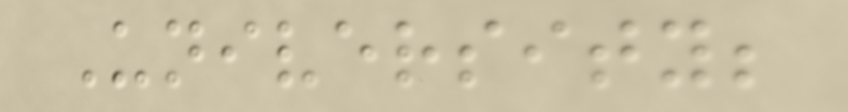University;
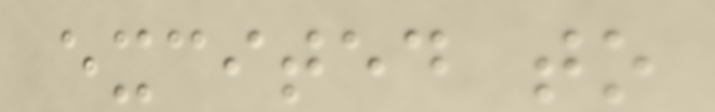excited to
